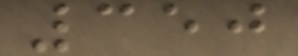350
